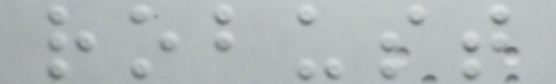robust
